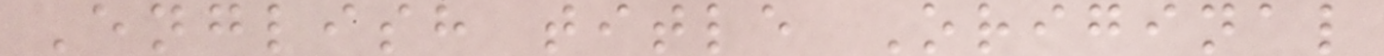English title Original
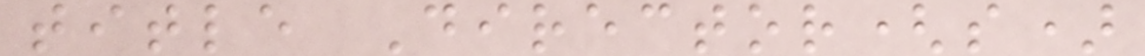title Director(s)
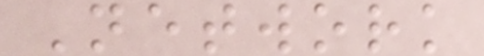Network
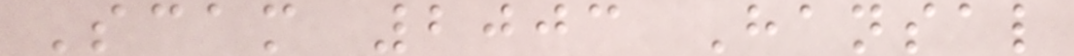Scam 2003 Hansal
